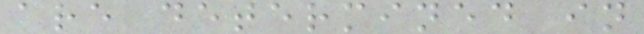are determined in
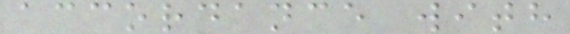accordance with
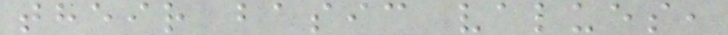their basic values,
